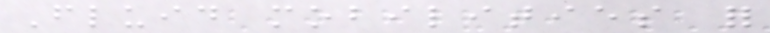Fluid mobilities for
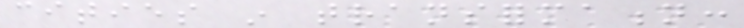cities in transformation:
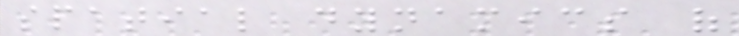spatial dynamics of
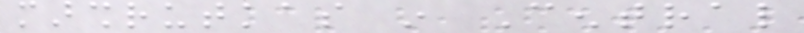marshrutkas in Central
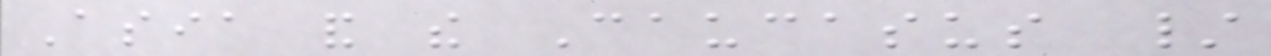Asia and the Caucasus /
